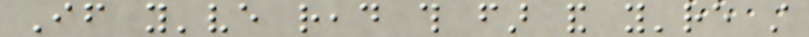If you've read this far and you're still
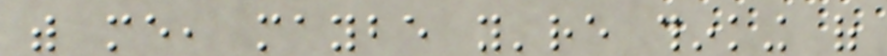with me, maybe you're thinking of
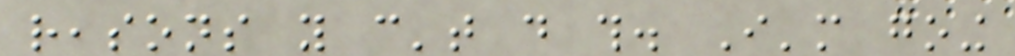reasons you can't do this. I'm going
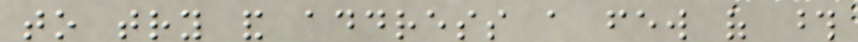to try and address a few of those
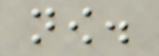now.
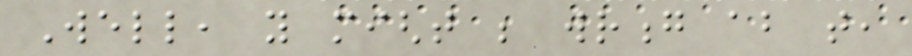Well, you might be wrong about that,
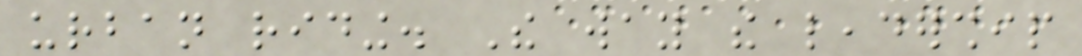urban riding. The way the leadership
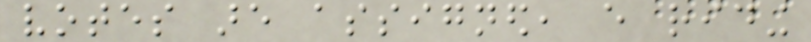votes are assigned, every riding
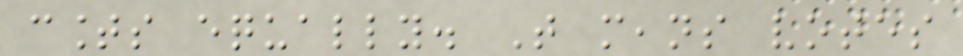counts equally. That means votes
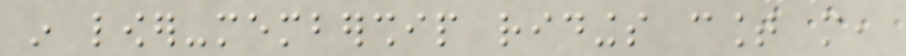in lower-membership ridings count more,
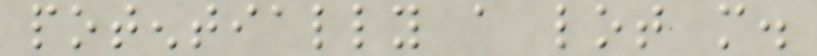potentially a lot more.
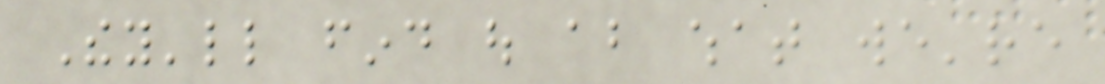They'll find out about what we're
